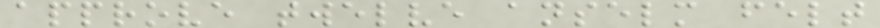approve twelve anselm felt
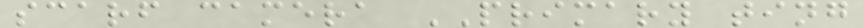scarf camera PRIMARY ting
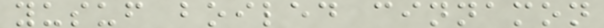yusuf boiled cinnamon
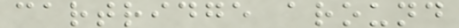cartridge around
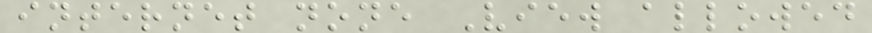internet none View allowed
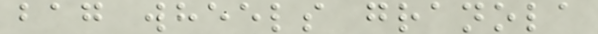bag wheels granola
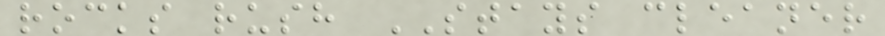rocks rush STAYS cleaner
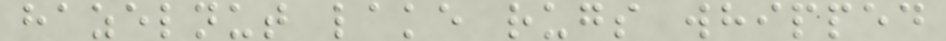hazelnut lake rugs whipped
